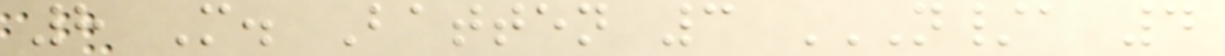8 M. Batten 3 N/A 4
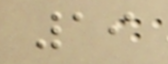19
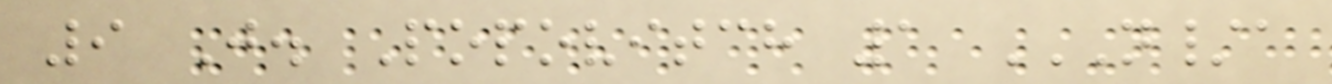9 J. Popovitch 1 N/A
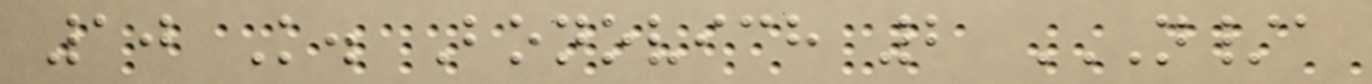10 K. Bonovich 2 N/A
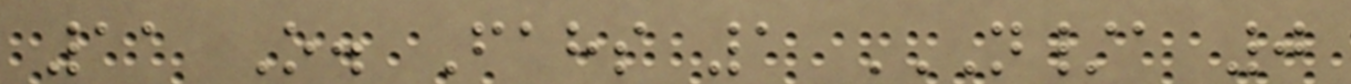11 O. Fahs 1 N/A 0
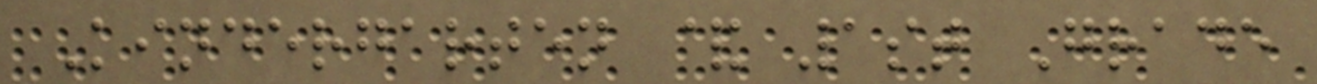Kindergarten & 1st Grade
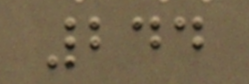244
